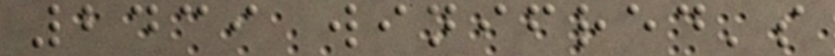2439 winifred's
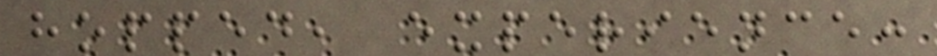hopped, experience:
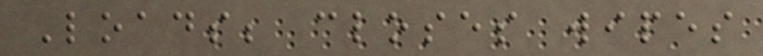Loads; closes wipes
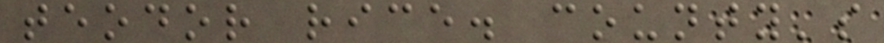teodor rice. county's
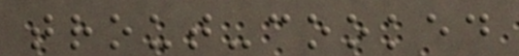trout-cooked
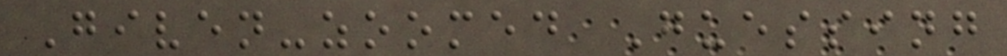Given-zoomed Guessing
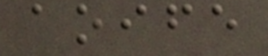aoife
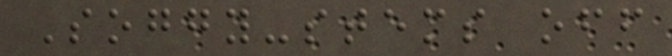Soggy-stems off
